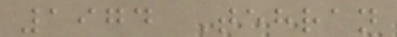1974 Tehran
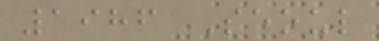1986 Seoul
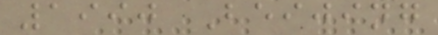1990 Beijing
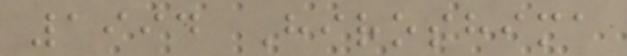1994 Hiroshima
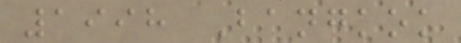1998 Bangkok
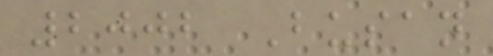2002 Busan
